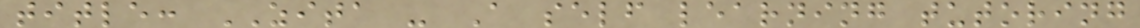title: ZITA - A self learning tutoring
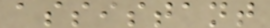assistant
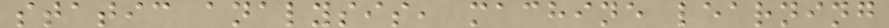static analysis, machine learning
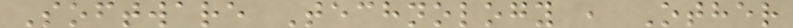Software Technology , Other
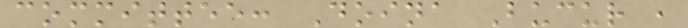committee: Doina Bucur ,
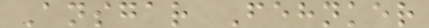Ansgar Fehnker
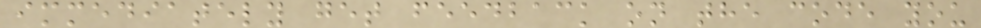immediately get feedback on the code you
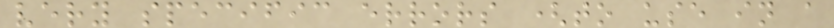very specific errors (to use in a
